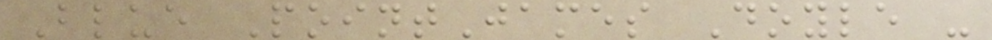Blue PointJames Doyle -
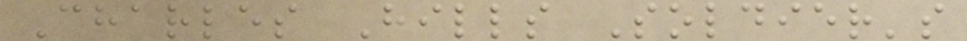Charles Hills Soldier's
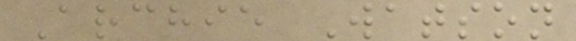Archie Watson
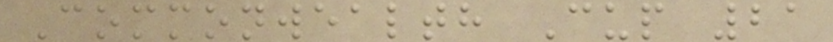Commonwealth Cup 21
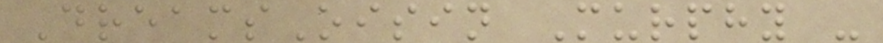DreamsOisin Murphy -
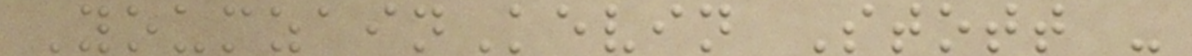YoumzainKevin Stott -
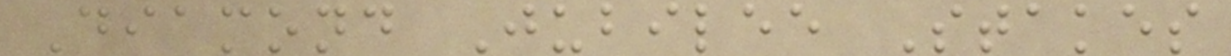Diamond Jubilee Stakes
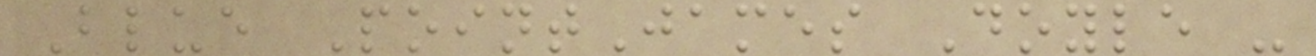Blue PointJames Doyle -
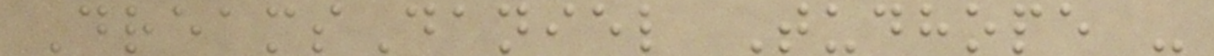DreamsDaniel Tudhope -
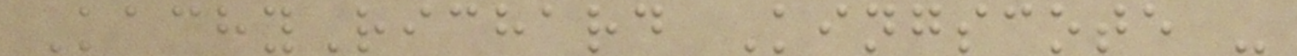KachyRichard Kingscote -
